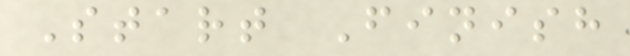Start Finish
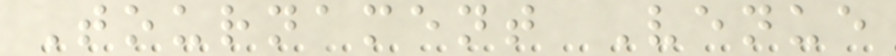Tournament Venue
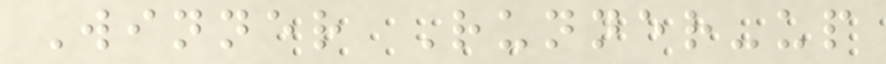Winner Runner-up
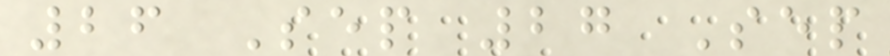26 Sep 27 Sep
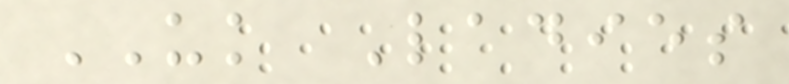UK Ladies
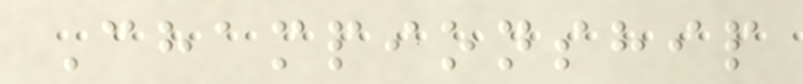Championship
